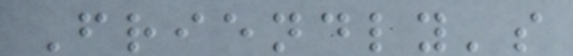Friendly's
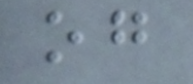og
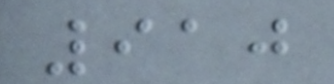910
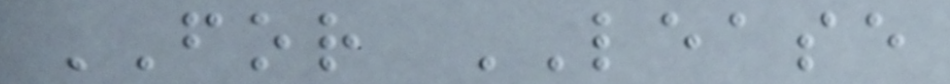FOR LEASE
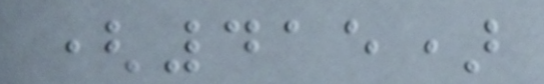(415)
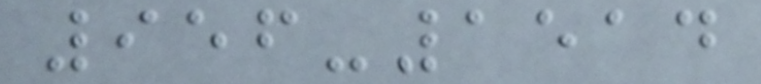956-1514
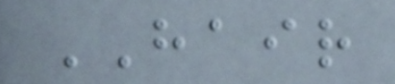HAIR
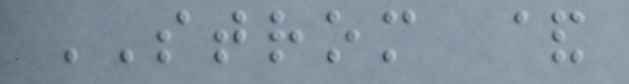STROM &
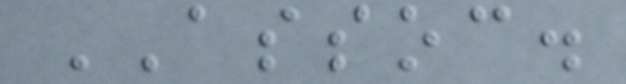ASSOC.
